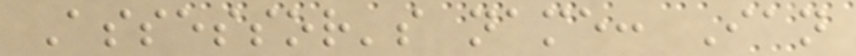Assessor's name: Ian
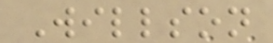Willson
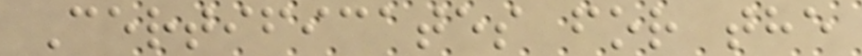Certificates for the
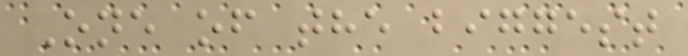One of the biggest
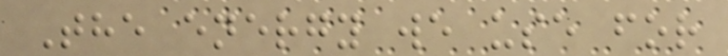The energy we use for
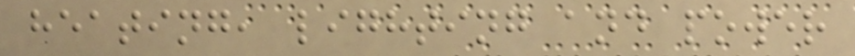heating, lighting and power
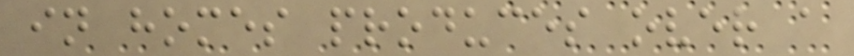in homes produces over a
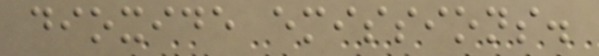dioxide emissions.
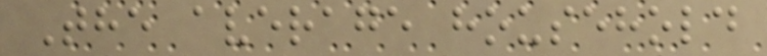The average household
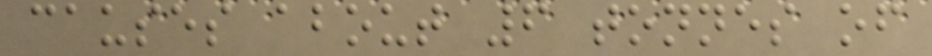causes about 6 tonnes of
